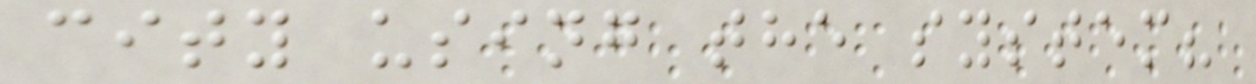city using the system?
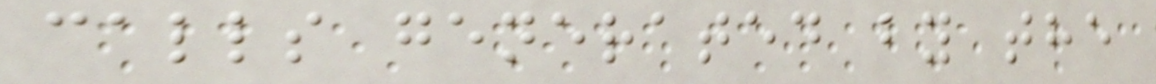calls generated by the
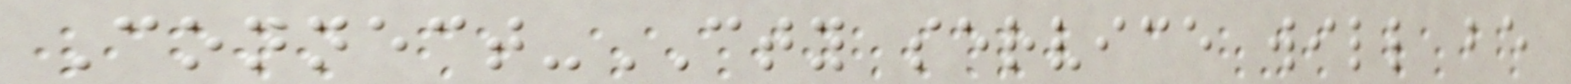Connect-CTY service will be
